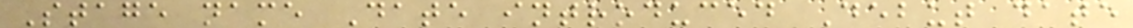Stage name Date introduced Debut date
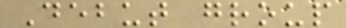Debut group
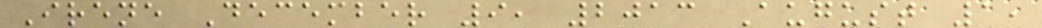Irene December 9, 2013 August 1,
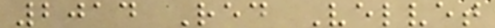2014 Red Velvet
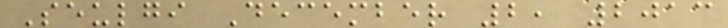Seulgi December 2, 2013
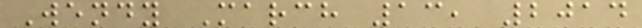Wendy March 13, 2014
